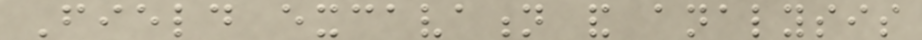Field excavation and analysis
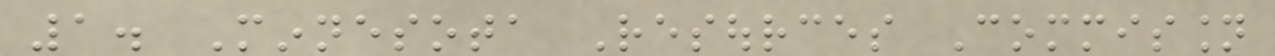1. Minnesota Resources Commission
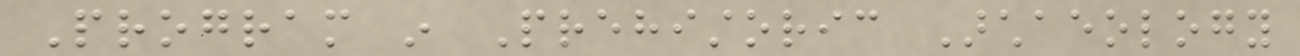Program in Prehistoric Archaeology
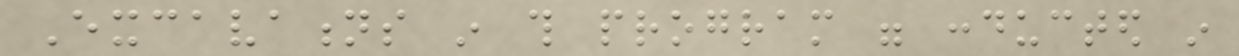Excavations in this program were conducted in
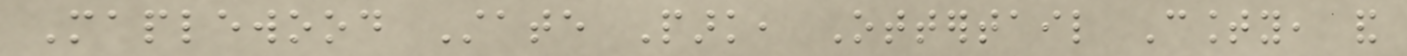Maplewood State Park, Ottertail County, and
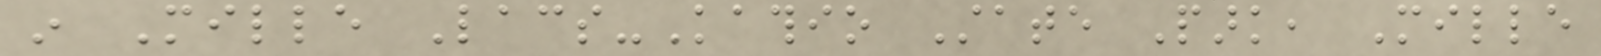in Mille Lacs-Kathio State Park, Mille
